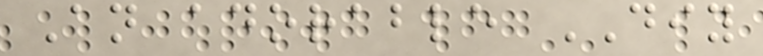An adorable DIY
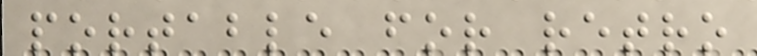portable for retro
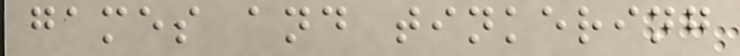games and tinkering
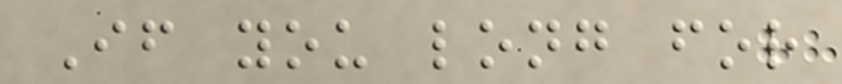If you long for
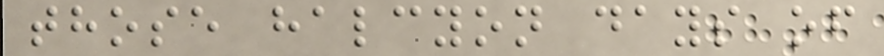those halcyon days of
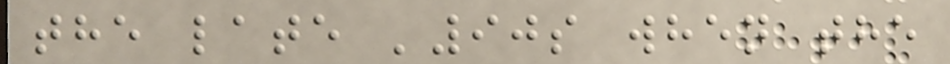the late '90s when the
